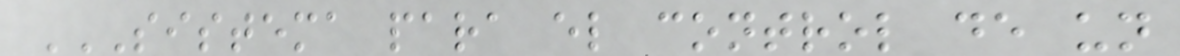SISTEMA PARA EL CONTROL DE UN
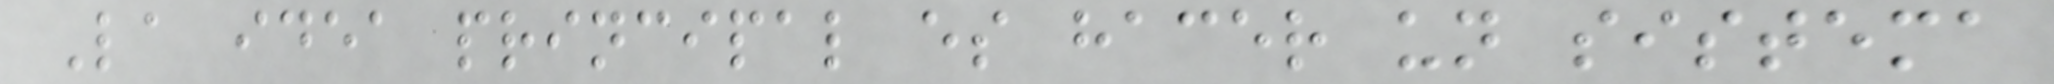La idea principal es hacer un sistema
